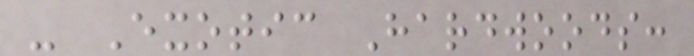- Exotic Hardwoods:
